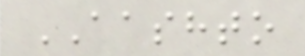AASHTO
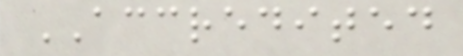ACCREDITED
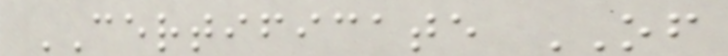CERTIFICATE OF
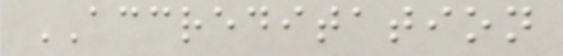ACCREDITATION
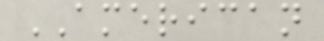AMERICAN
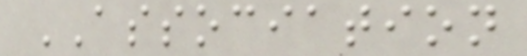ASSOCIATION
